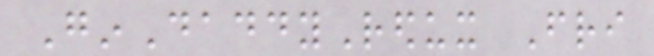GinDaddyRedux Fri
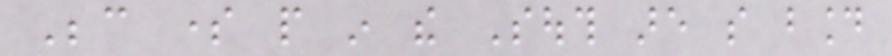Because some people in the South are so bound
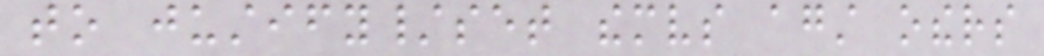to justify/set themselves against others
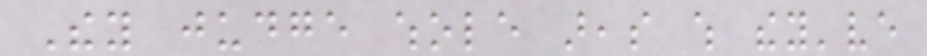They judge whole areas which they've
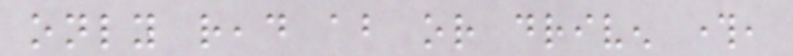only read about or driven through,
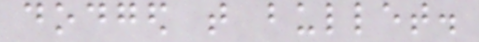dodged that bullet.
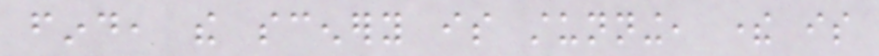find, the scenery is stunning, there is
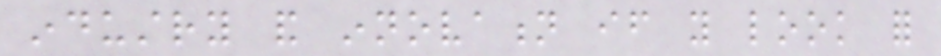industry and innovation if you look for
